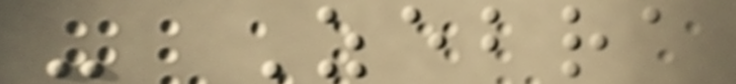- Zebra
